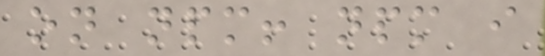on npm! npm i
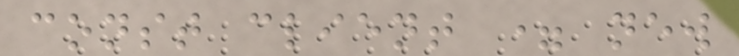const client = new
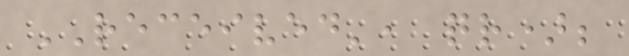RECEIVED', qr);
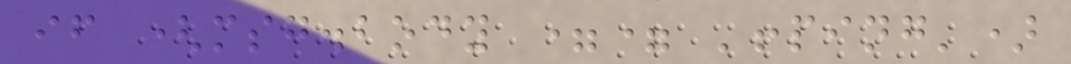if (msg.body == '!ping')
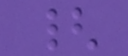{
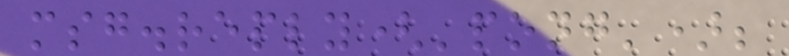msg.reply('pong');
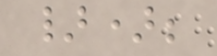});
